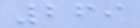269
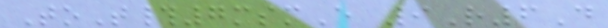ToT#7msmE 9R6D
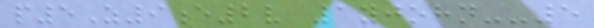p5Z9e2v 1yjohn--5
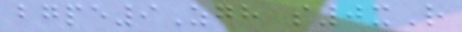bgpe9Zgh s0xR
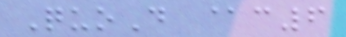QuoD @c6
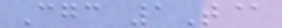Cgc 1T@
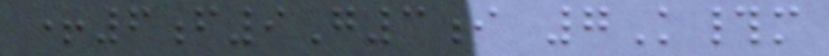+6f9G3i 7K#m
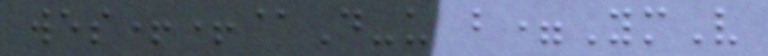wes++@D-u b=YmV
